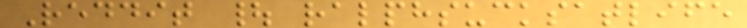Reddit | ralphsucksatlife
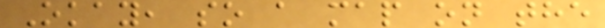Okay, so a map on the
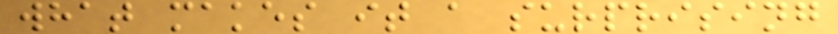what makes it a surprising
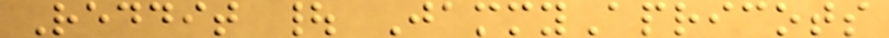Reddit | JammyApricots
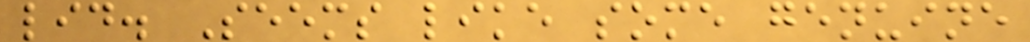lid. Seems like some genuine
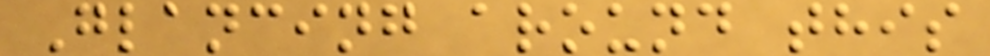Glancing around this
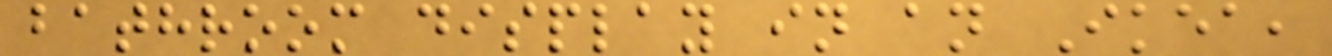bathroom display in an Ikea,
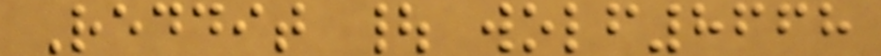Reddit | wolf8668
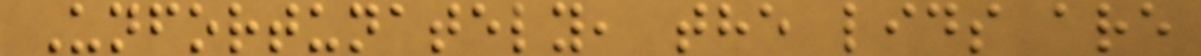Unfortunately, the lids are
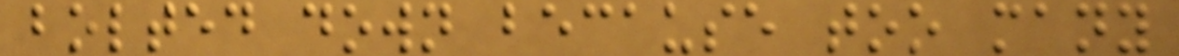bolted down because too many
